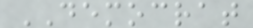DEMOCRAT
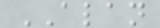ALAN
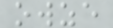owze
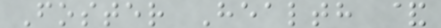Foster Health &
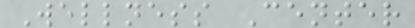Wellness Center
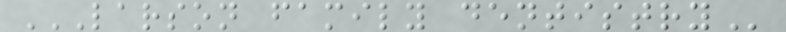LARSON FAMILY DENTISTRY
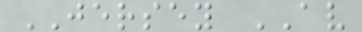JERSEY AV
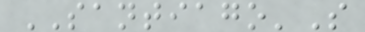SANTIAGO'S
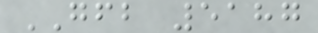GFB 5187
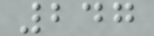247
